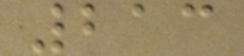213
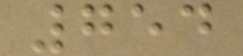754
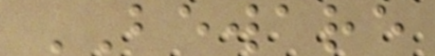BEWARE
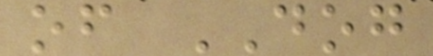of DOG
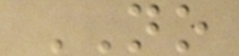NO
